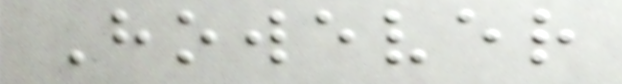However
